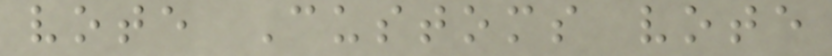vote Customs vote
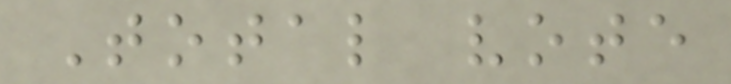Total vote
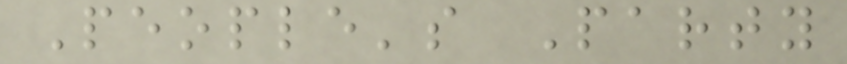People's Party
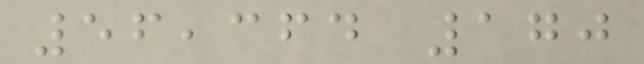56,364 170
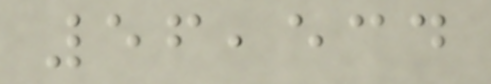56,534
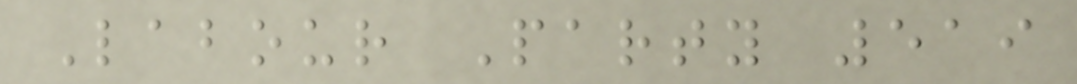Labour Party 519
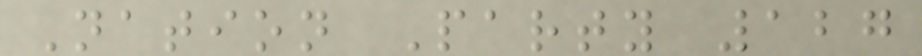Nation Party 127
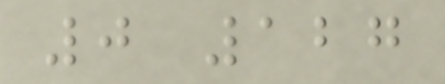0 127
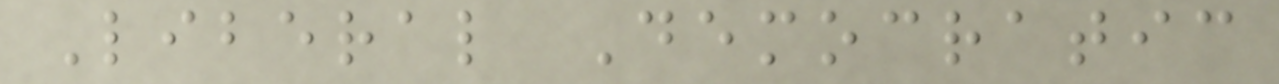Liberal Democratic
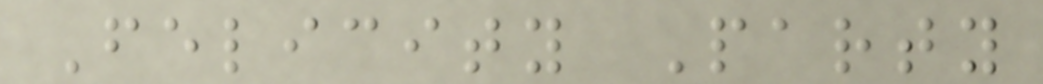Felicity Party
